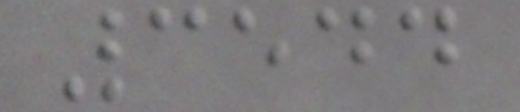3544
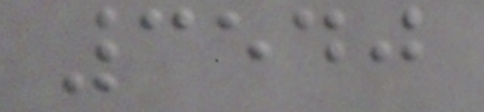3540
